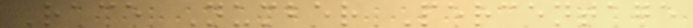Race Number Percentage
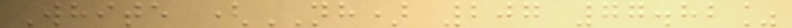White (NH) 207 77.82%
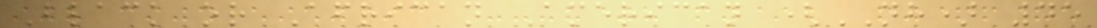Black or African American (NH) 45
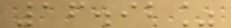16.92%
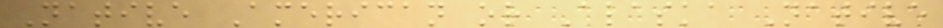Native American or Alaska Native
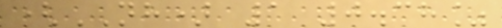(NH) 1 0.38%
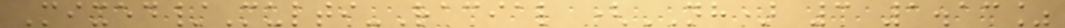Mixed/Multi-Racial (NH) 3 1.13%
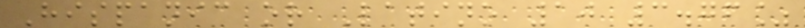Hispanic or Latino 10 3.76%
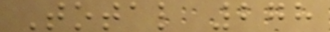Total 278
